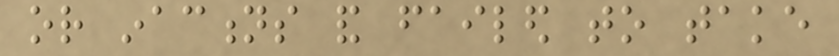or inactions and failed to take
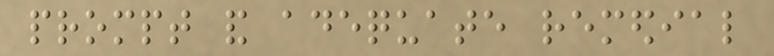prompt and adequate remedial
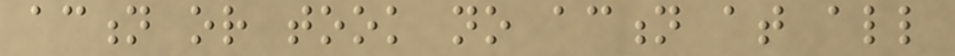action or took no action at all
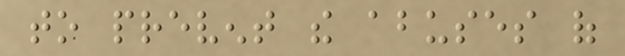to prevent the abuses of
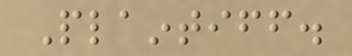Plaintiff.
